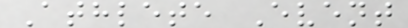Athlete Event
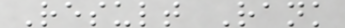Result Rank
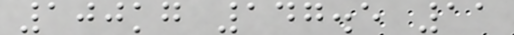100kg 147.5 11
